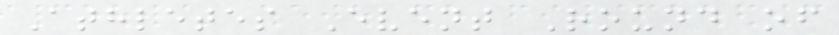Athletes Event Round of
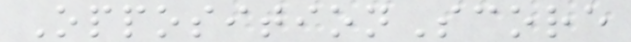OppositionScore
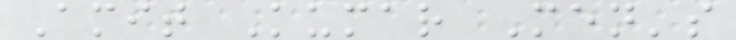Amit Kumar Men's
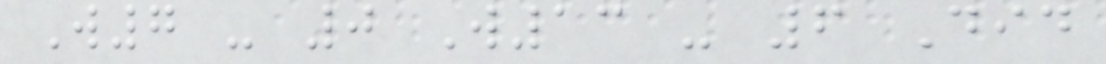W7 - 0 W13 - 6 Did
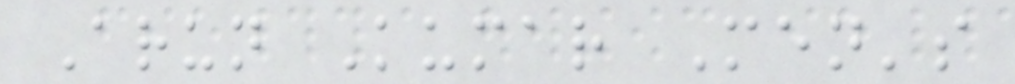Arun Kumar Men's
